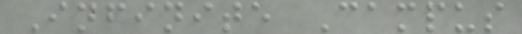Infinite Campus
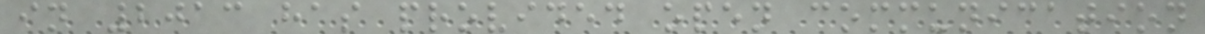in 2013 has provided open communication
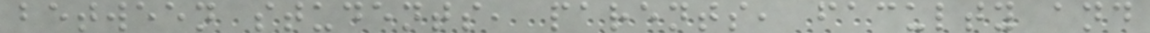between students, parents, faculty and
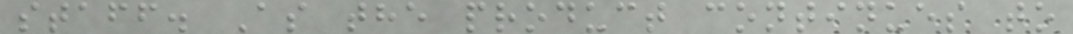staff. As the product continues to
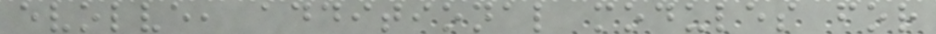evolve, additional modules for
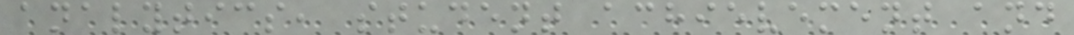analytics, student achievement and
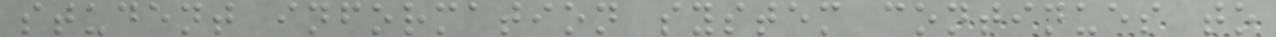student information system continues to
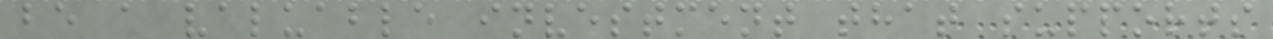be a valuable investment that supports
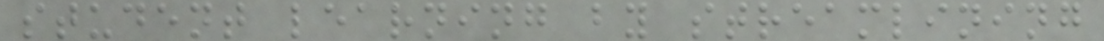student learning by streamlining
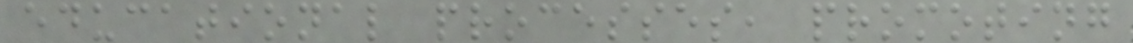educational processes, promoting
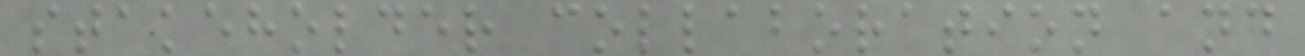stakeholder collaboration and
